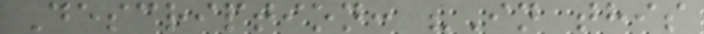Description: "In this
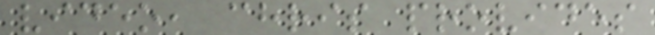video, chris provides
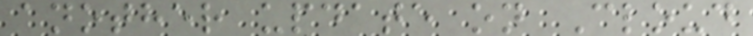another update on Cloud
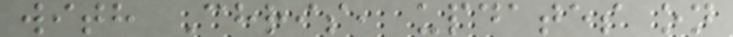with Chris, updates on
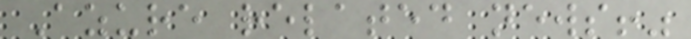Azure related news!"
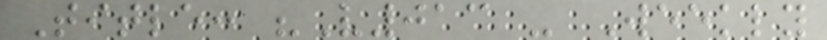Title: "V013 - Weekly
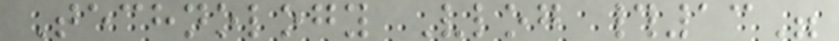Technology Vlog #13"
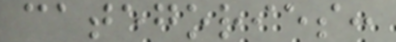categories:
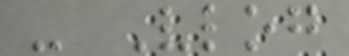- Vlog
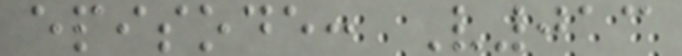episode: V013
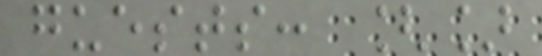guests: []
